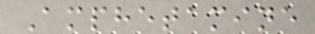Amphetamine
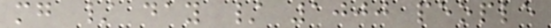mg / day / 1000 people
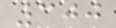300
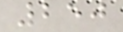250
